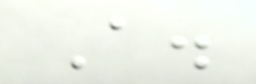A.
